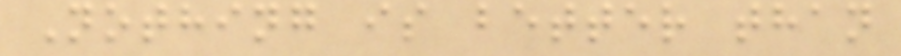Nothing is better than
